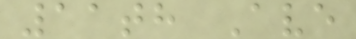11th Ave
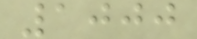1000
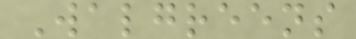Walgreens
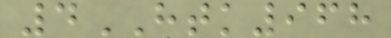4HTK968
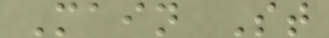Main St
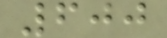600
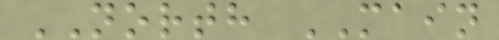NORTH MAIN
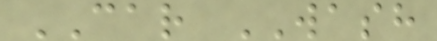CAR WASH
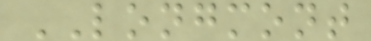LONGMONT
